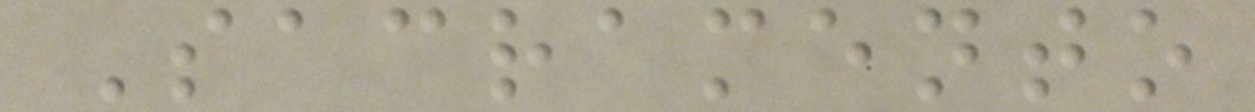Sacramento
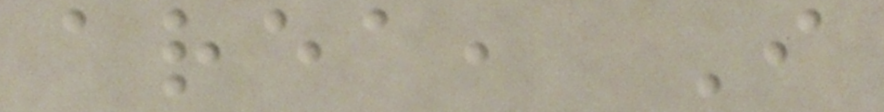area, I
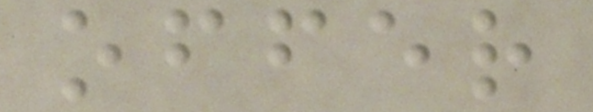offer
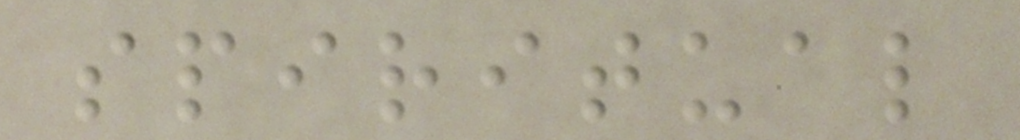spiritual
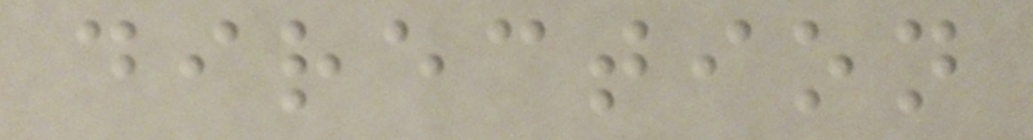direction
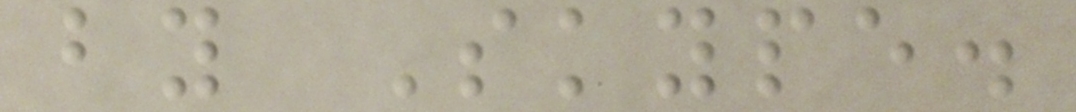by Skype.
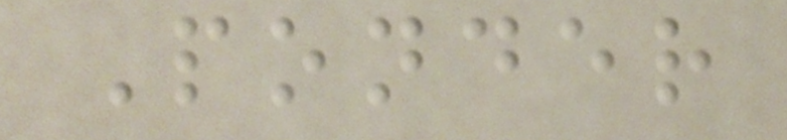Ponder
